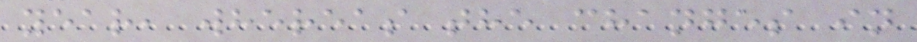year, whereas the changes in
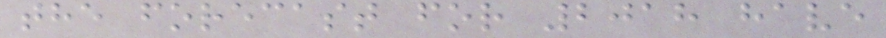the forecast for 2018 have
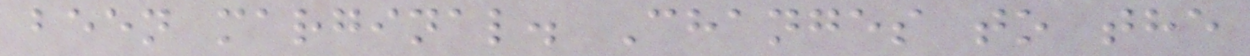been marginal. Changes to the
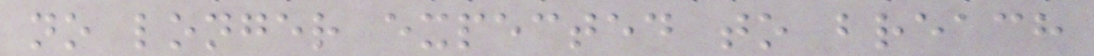no longer expected to breach
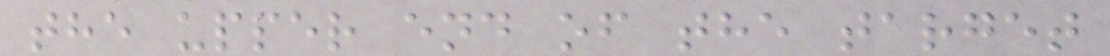the upper end of the target
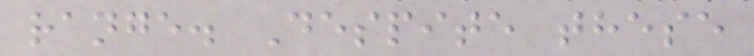range. Despite these
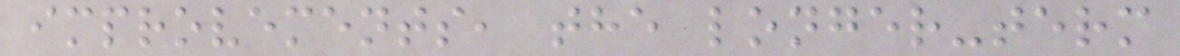improvements, the longer-term
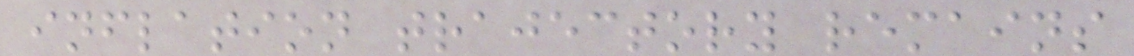inflation trajectory remains
